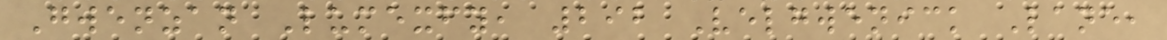Gwenzan Lumexfy, 292 Velgwenick Lane,
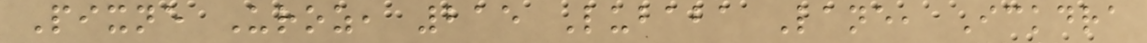Pixne Uroz, 215 Lubaba Lane, Ickdra
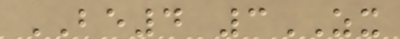BE4 3ZX
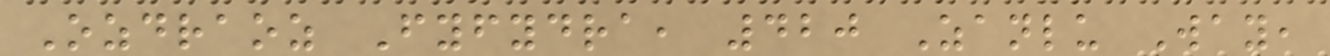Ozdraoz Fyfydra, 420 Zanlu Way,
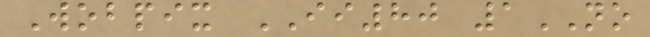Wobpix II80 1NO
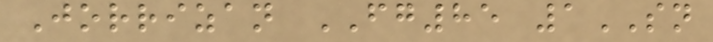Jorrizan FG85 1SN
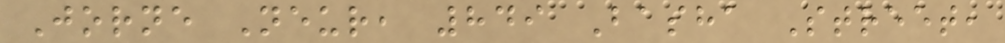Jorne Neur, 849 Basha Street,
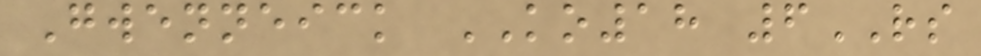Gwenneick KO18 6RS
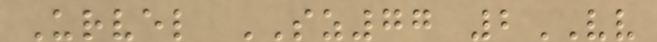Urvel SZ77 2VV
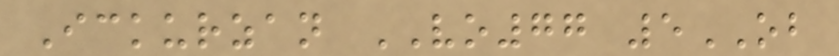Ickurzan VO77 5OB
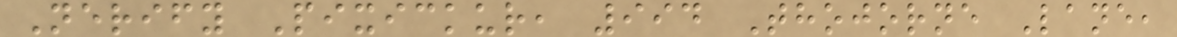Nerify Pixickur, 994 Thojorne Lane,
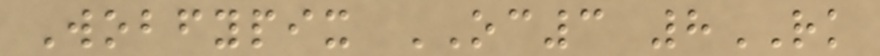Wobfypix OC3 8RK
